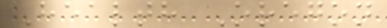Health Oregon
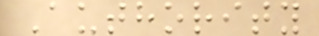Authority
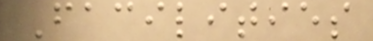Facilities
